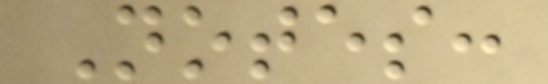Notes:
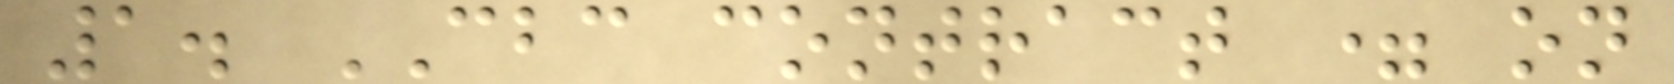1. CBC contract = on
